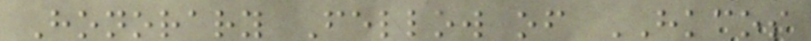Honorary Fellow of HKCOS
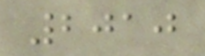2010
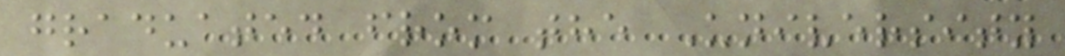graduated from the University
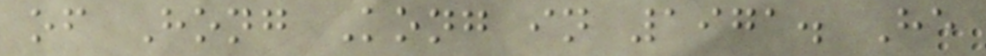of Hong Kong in 1971. He
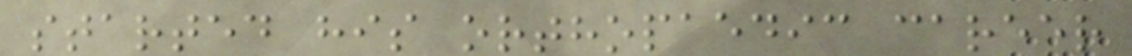started his orthopaedic career
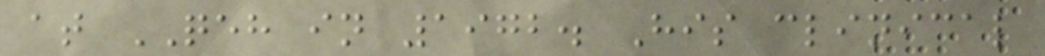at QEH in 1972. His clinical
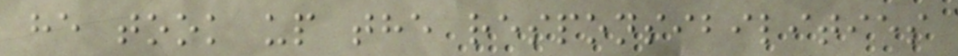he took up the responsibilities
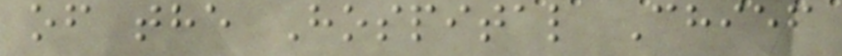of the Hospital Chief
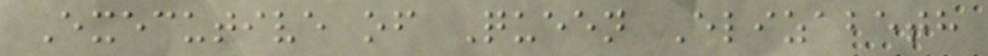Executive of Queen Elizabeth
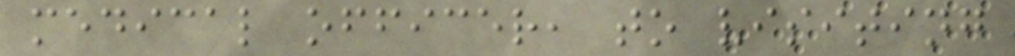medical officer, to visiting
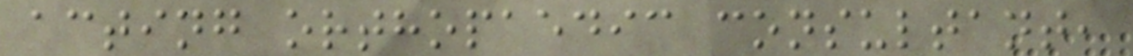acting orthopaedic consultant,
